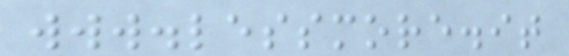www.lessmore.it
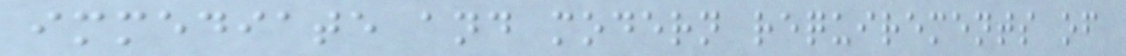immediate and modern requirements of
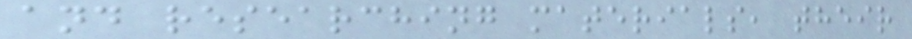and researching materials, their
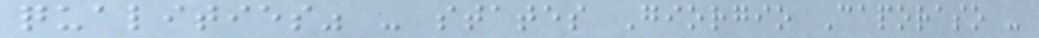qualities" - states Giorgio Caporaso -
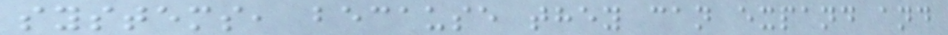systems, because they can expand and
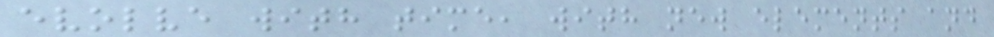evolve with time, with new elements and
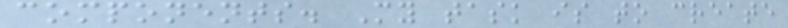components. My task is to create
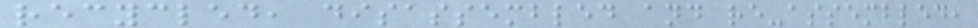recycled, disassembled and re-assembled,
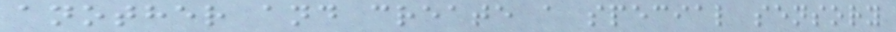another and create a special sensory
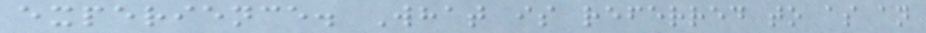experience. What is referred to as an
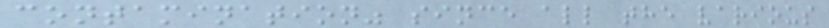contamination" since all the various
